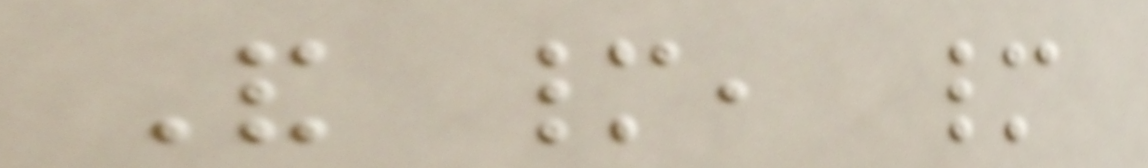And many, many
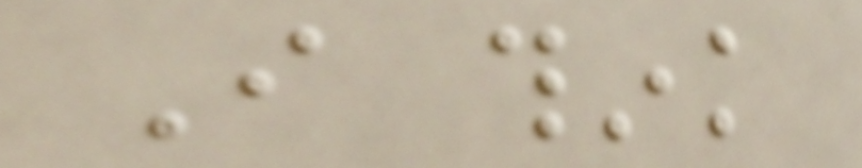I think
